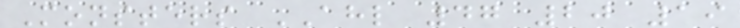Monsters AHL 47 20 19
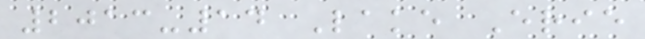2013-14 Lake Erie
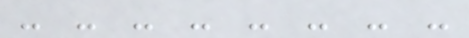- - - - - - - -
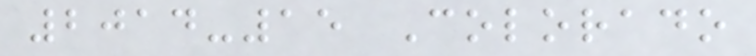2014-15 Colorado
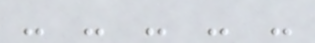- - - - -
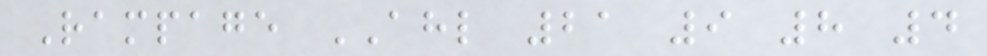Rampage AHL 21 9 8 4
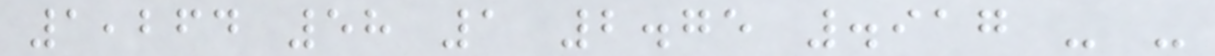1,264 58 1 2.75 .917 - -
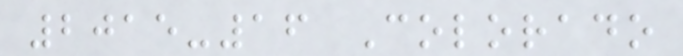2015-16 Colorado
